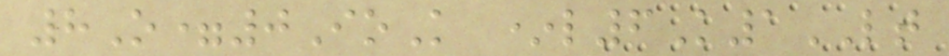8O=0IoK *l6K1LT
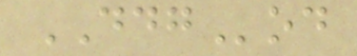DDGod
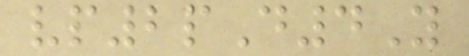vp2pD4Y
